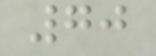70
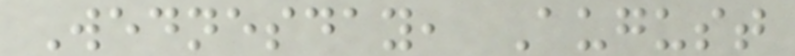Wednesday, August
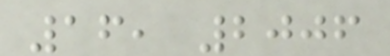16, 2006
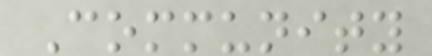Community
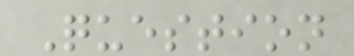Question
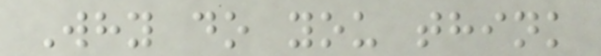Why do you think
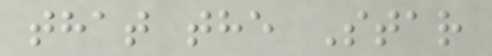that the Star
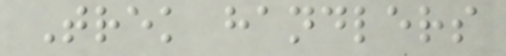Trek handlers
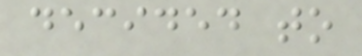decided to
